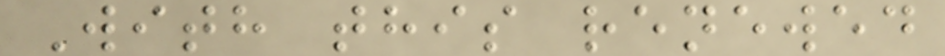With this renewed
